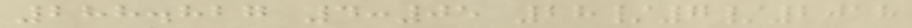288.827 4:05 28/7/2018
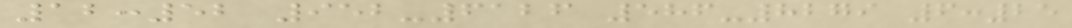12:52 952-6126 586-8279 6:25
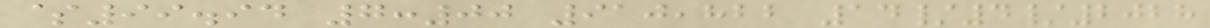$99.94 7:00 910,822 14/4/2028
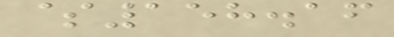$158.16
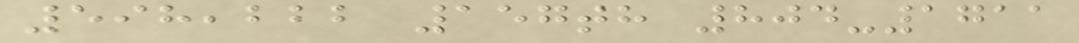598,222 157th 804-1711
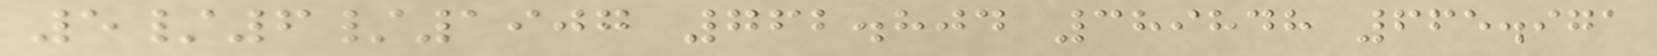5/6/1907 762.804 389848 665.971
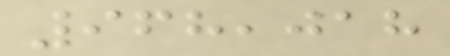968,018
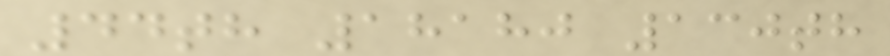44th 18180 130th
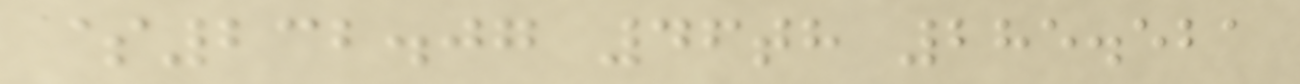$232.07 46th 285.521
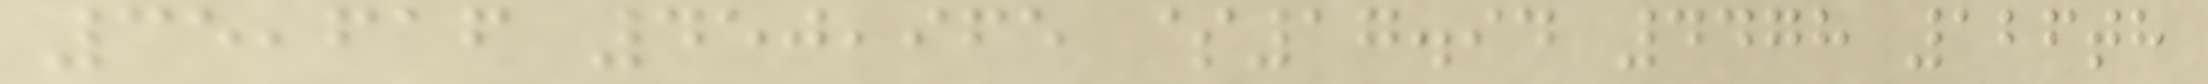35,616 450,965 $17.94 4478 126th
